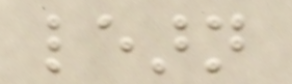learn
